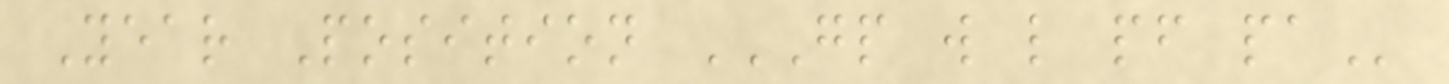Year Position GP W L PF PA
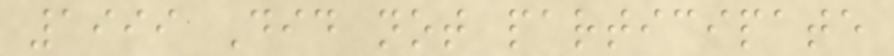1999 Did not participate
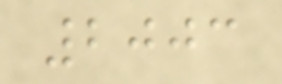2003
